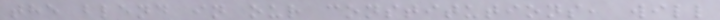the blend in our constitutions, will
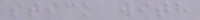stick with
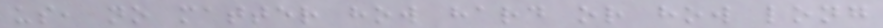us, no matter how hard or how long
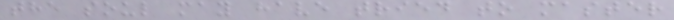the soul may have tried to master
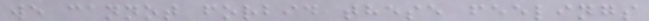we cannot forbid these feelings
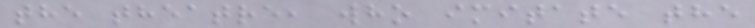the theatre, who imitate the
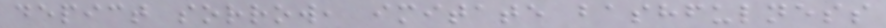depict sorrow, imitate bashfulness
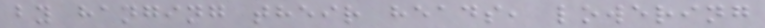by hanging their heads, lowering
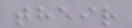their
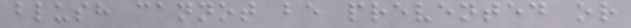blush cannot be prevented or
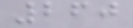260
